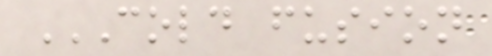COLD FUSION
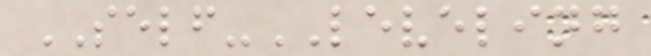SELF-LEVELING
